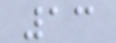13
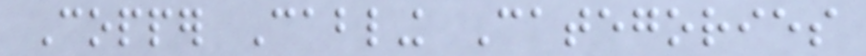Copper Cabling Categories
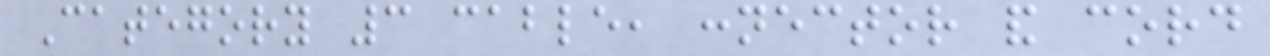Category 3 cable, connector and cord
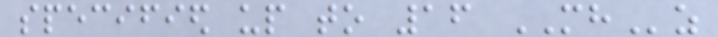specified up to 16 MHz
